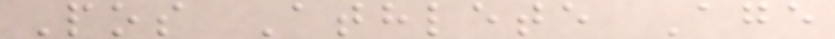Pos Athlete Age
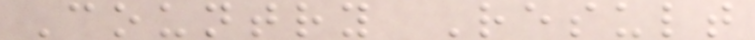Country Result
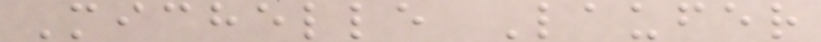Michelle Laufer
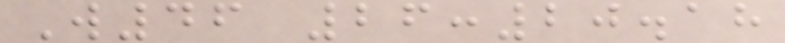W46 26:20.18
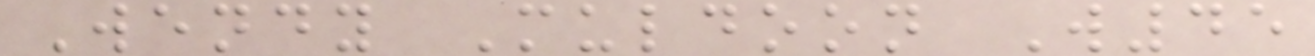Wendy Muldoon W45
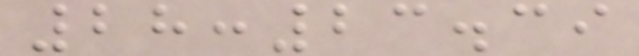28:23.39
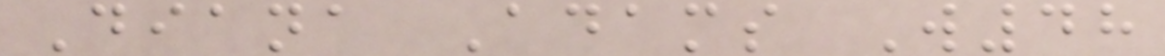Diana Adams W48
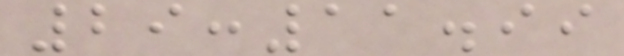29:11.99
